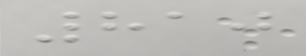810
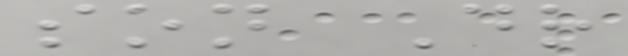son Dr
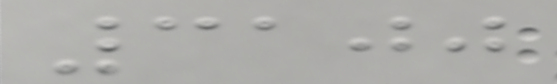3100
